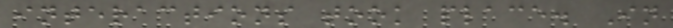interactions took place. In
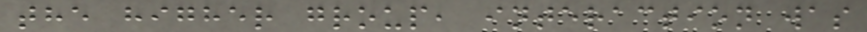the higher group, interaction was
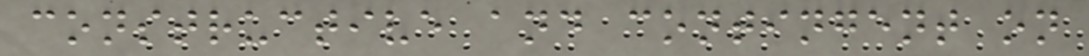constructive and contingent on
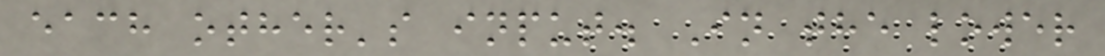each other's input. In the lower
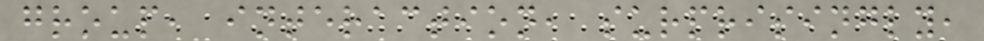group, interaction, surprisingly,
